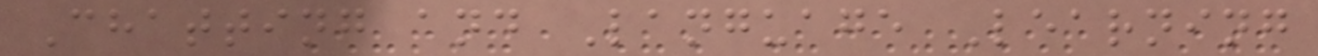Chatting and Language Learning
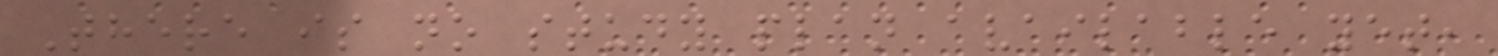There is no study plan available yet,
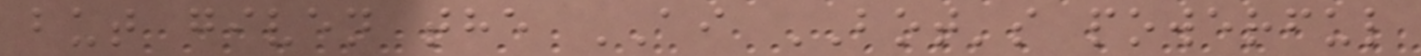but given the AI BOT's powerful
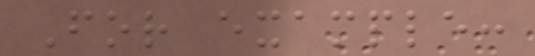For example:
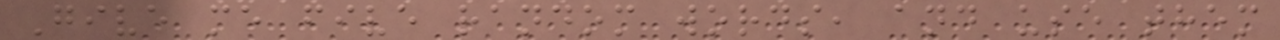Give me five random words, and use them
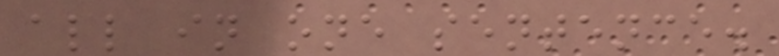all in one sentence.
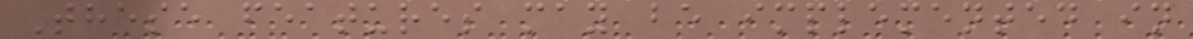These features may be implemented in
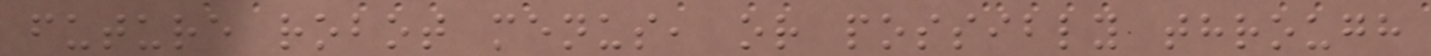future robot menus, or possibly through
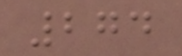274
